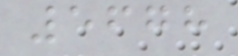5678
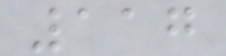117
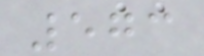573
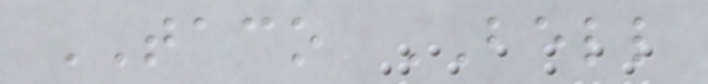TACO BELL
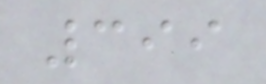399
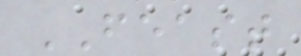FEAST
